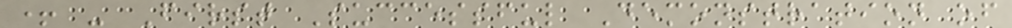+ - First Successful Demonstration of
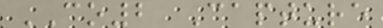CO2 Capture
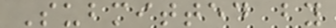Submitted by
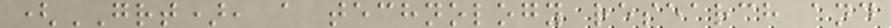(GRT), a technology research and
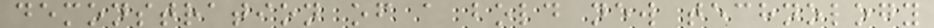demonstration of a bold new technology
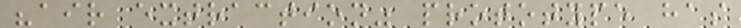"air extraction" prototype has
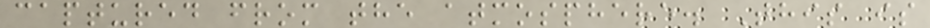captured from the atmosphere. This is
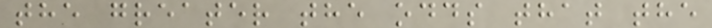the greater the odds that the
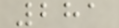281
